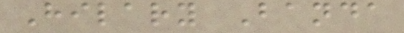Hilary Banda
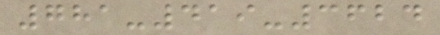781-419-3624
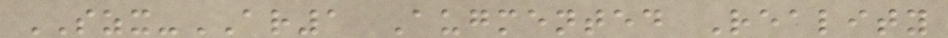SZX-AR1 Augmented Reality
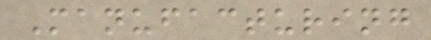Manufacturing
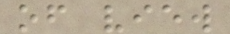of view
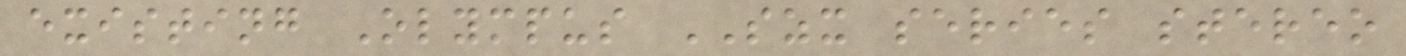existing Olympus SZX series stereo
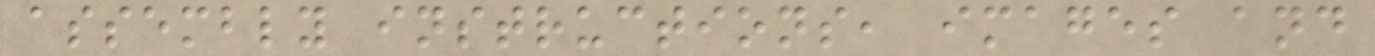assembly instructions, images and
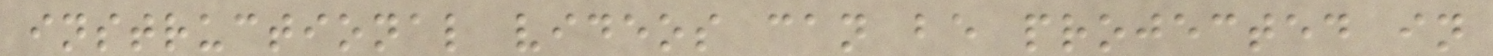instructional videos can be projected in
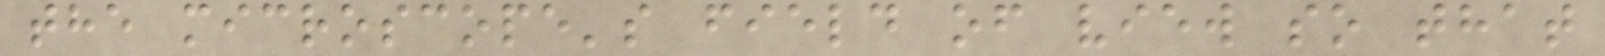the microscope's field of view so that
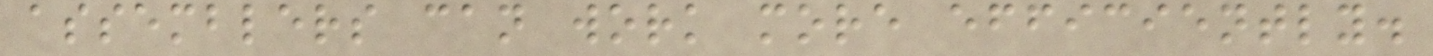assemblers can work more efficiently.
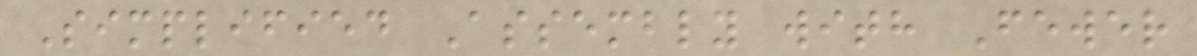Simplified Assembly with Fewer
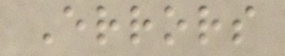Errors
